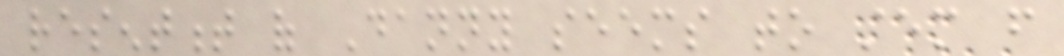resentment of Danny seems to stem from
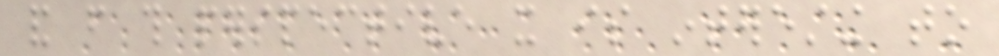and from this perspective it is interesting to
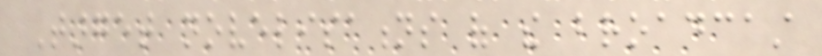Target novelisations of the broadcast
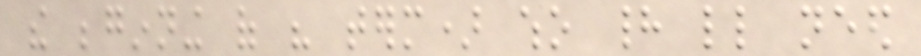the beginning of his term) who had little need
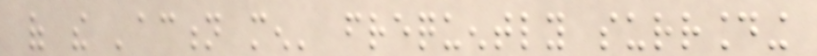of the 'action men' frequently surrounding
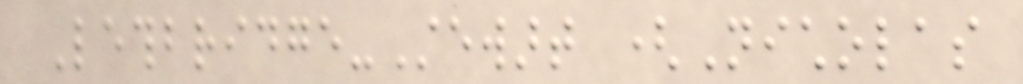Lethbridge-Stewart (Nicholas
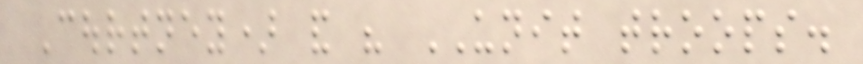Courtney) and his UNIT troops.
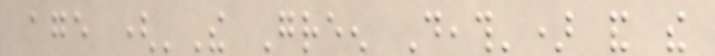age ('The Green Death') and the
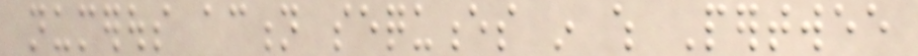numerous action sequences in which Pertwee
